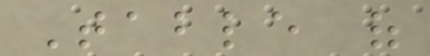Table of
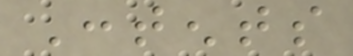Contents
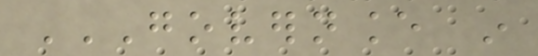GOVERNANCE IN
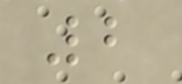2
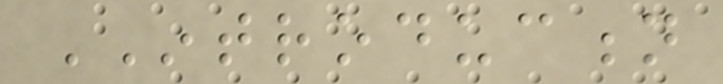INTRODUCTION
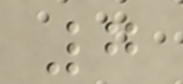7
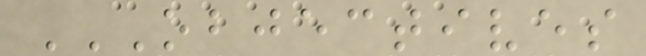OBJECTIVES
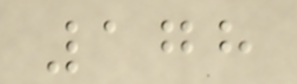178
